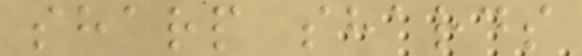sharp shards
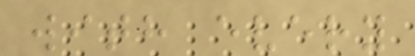with every
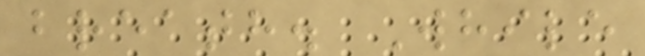breath. While
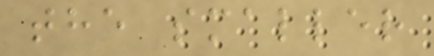the smaller
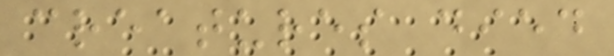creatures died
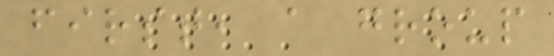first, a group
